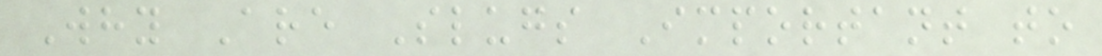Why Are Slugs Important to
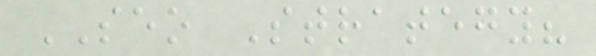SEO Strategy?
